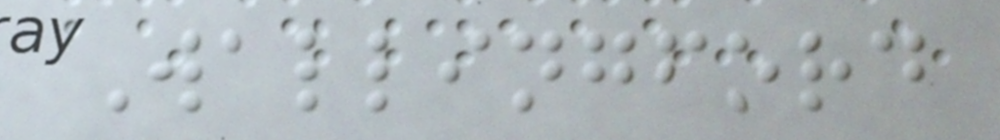Wallingford
